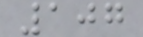107
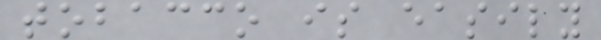tobacco is easily
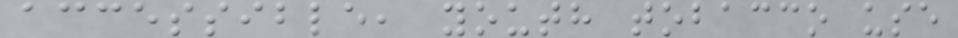accessible, youth tobacco use
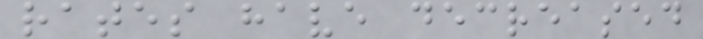rates have decreased
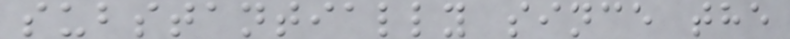substantially since the
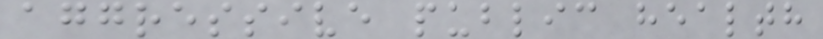aggressive public health
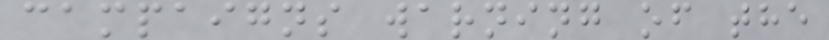campaigns warning of the
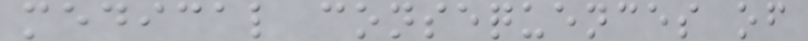medical consequences of
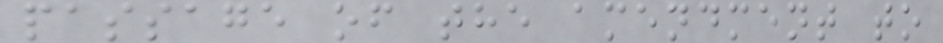passage of the amendment to
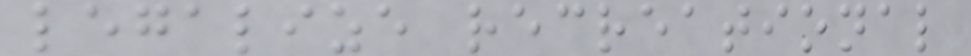legalize recreational
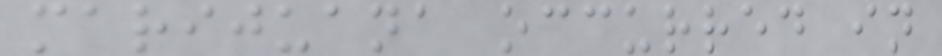marijuana occurred in
